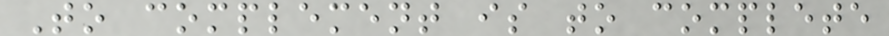To complement is to complete
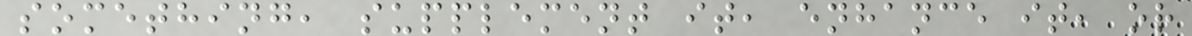something, supplement it, enhance it, or
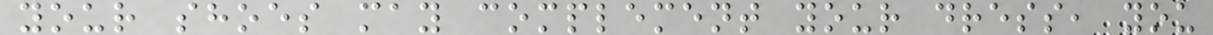your shoes may complement your dress, you
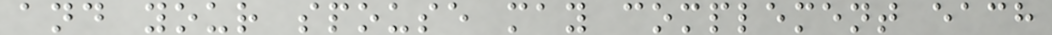and your spouse may complement each
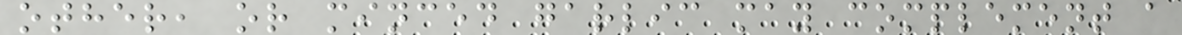other, or minced garlic may complement a
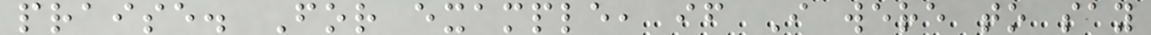praise. For example, if I were to say
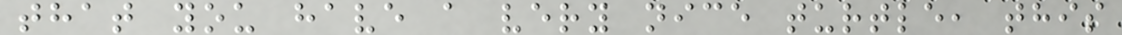that you have a very nice turtle, this
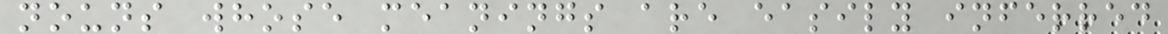nouns whose meanings are easily inferred
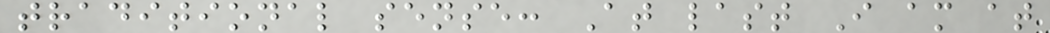traditional sense: At last I am at
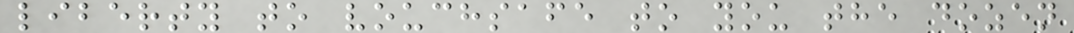liberty to vouchsafe to you the dozen
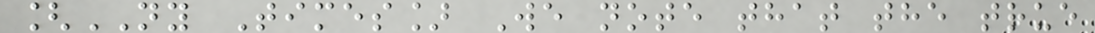[NY Times] We note that the true
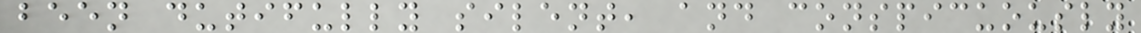been dutifully silent, and conspicuously
